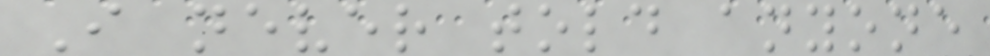I never told anyone
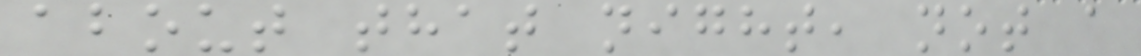about that night, not a
